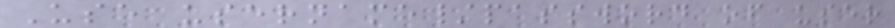Use username/password of user
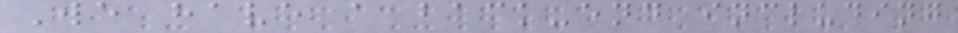We have a back-end including
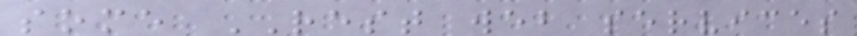some REST web services
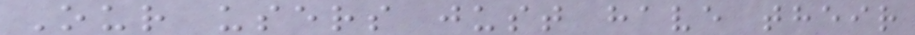Our users just have their
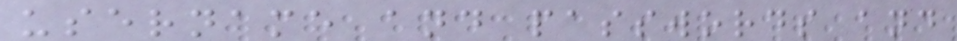username and passwords and
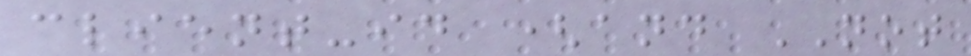client-id (and NOT
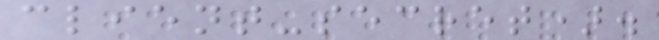client-secret).
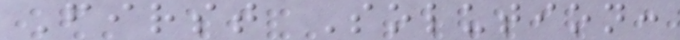First Solution:
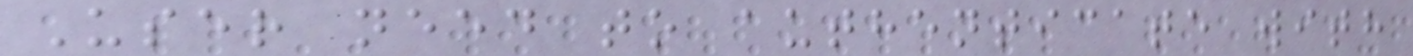User need to authenticate with
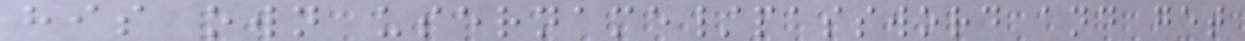his own username/password and get
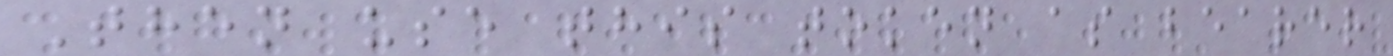Then use this token as bearer
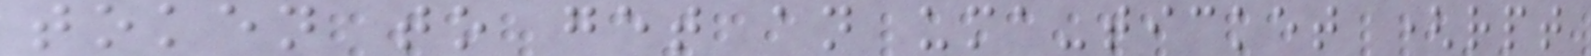token to get an uma-ticket (rpt
